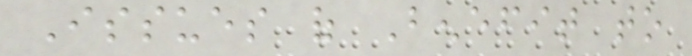Issues of Benefit to
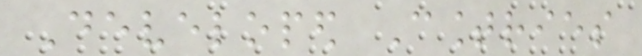Developed Countries
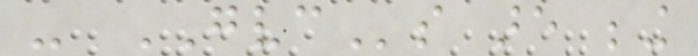- GVCs are being
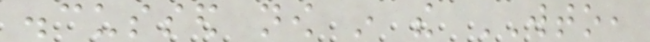discussed now in the WTO,
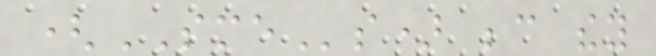(SMEs) because they
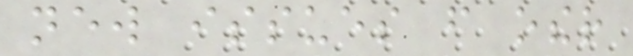new issues from other
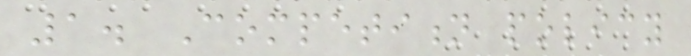1. Competition policy
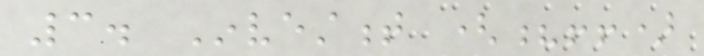3. Investment (?!!)
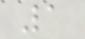1
